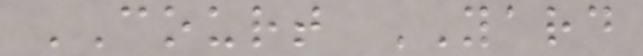COURT YARD
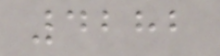4282
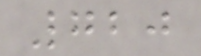720
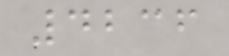4236
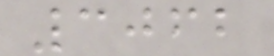3062
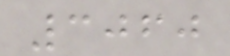3060
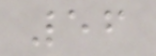56
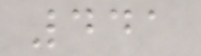441
